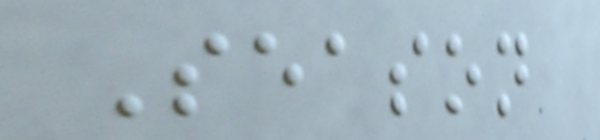Season
